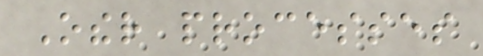Other processes
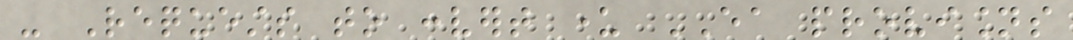- Requests to convert under EA provisions
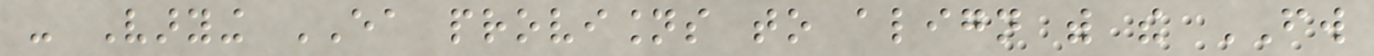- Varying EA provisions to align with the FW
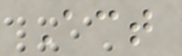Act
